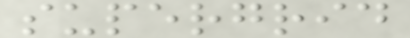supergrid
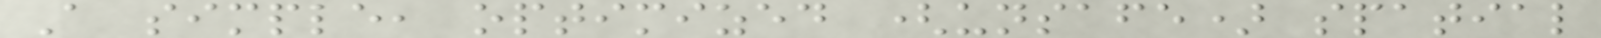A simple, optimized (unsafe) spatial
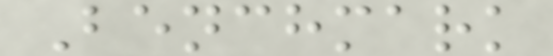Benchmark
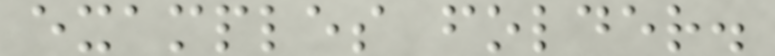examples folder.
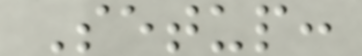Setup:
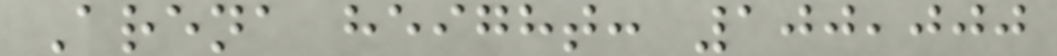Arena height: 100,000
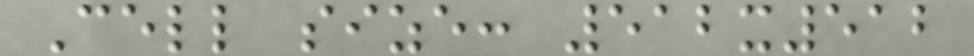Cell size: 512x512
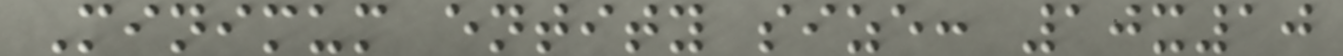Minimum entity size: 10x10
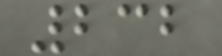232
